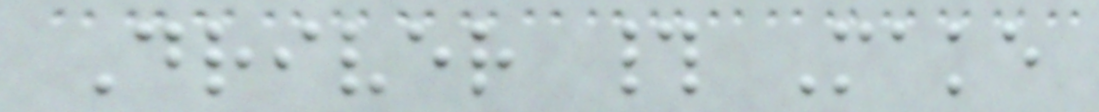Driver # Make
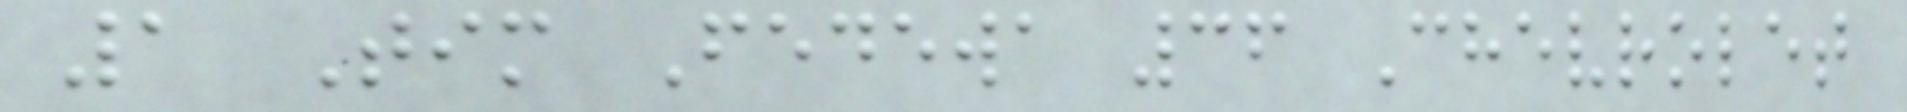1 Tim Fedewa 36 Chevrolet
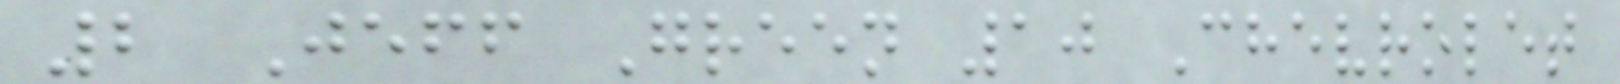2 Jeff Green 10 Chevrolet
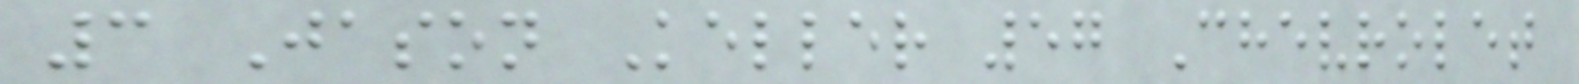3 Jason Keller 57 Chevrolet
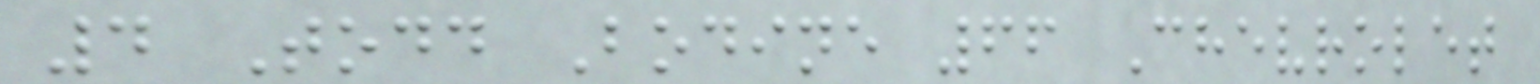4 Todd Bodine 66 Chevrolet
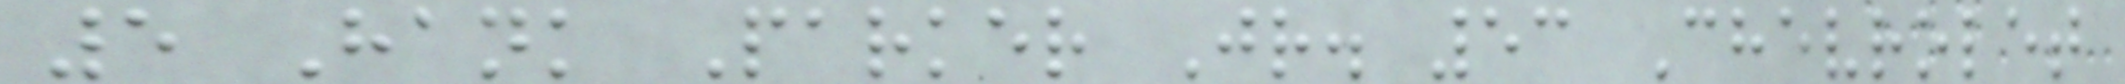5 Hank Parker Jr. 53 Chevrolet
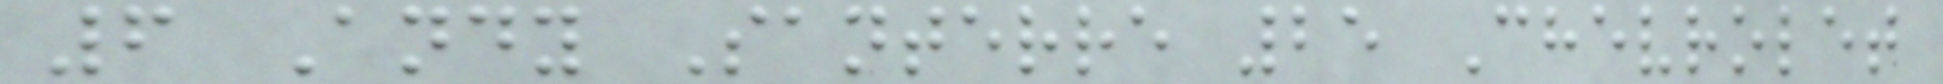6 Andy Santerre 25 Chevrolet
